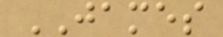JAMES
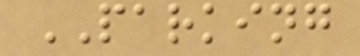PARKING
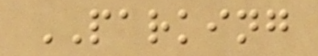PARKING
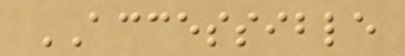ACCESSIBLE
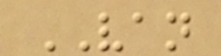VAN
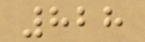828
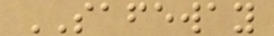SAFEWAY
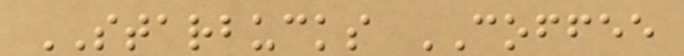STARBUCKS COFFEE
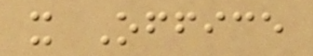x Office
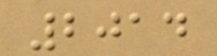2014
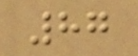87
